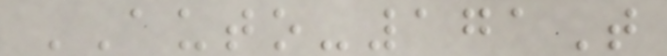AUTO-171T
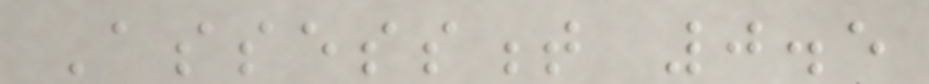Assessment 0.5
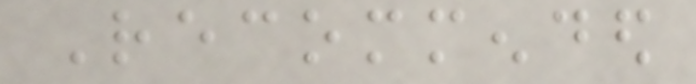Recommended
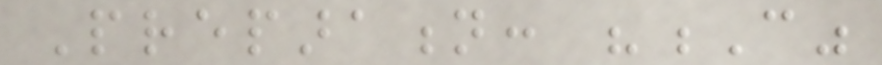Preparation: "C"
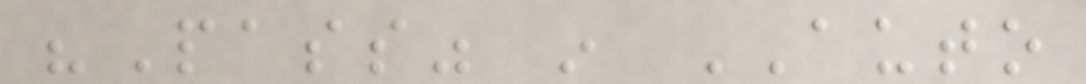"Pass" in AUTO
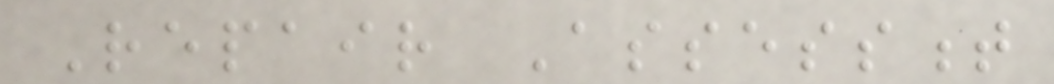Repair Assessment
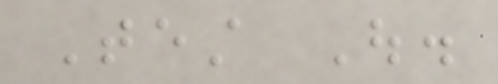Test Out.
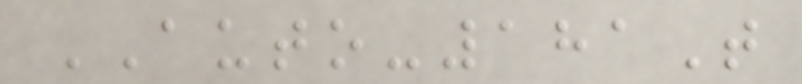AUTO-181T
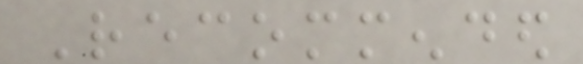Recommended
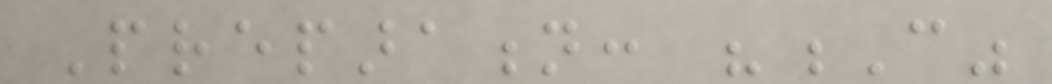Preparation: "C"
